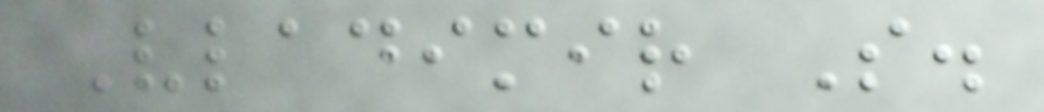Vladimir S.
